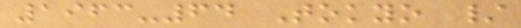1963-64 Tokyo /
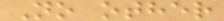No other
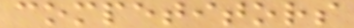competitors
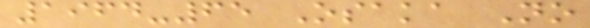1964-65 Osaka No
